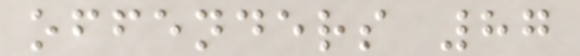offenders 87
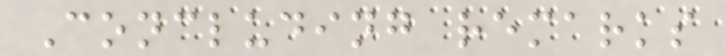Concluding remarks
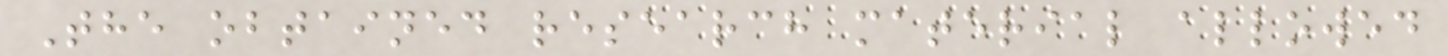The obtained research material allowed
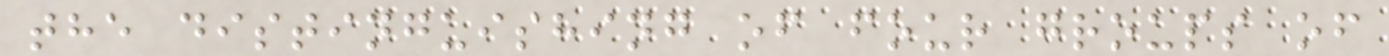the distinguishing of four groups of
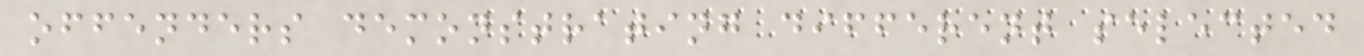offenders demonstrating different selected
